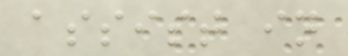assist in
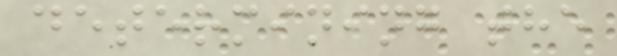determining the
